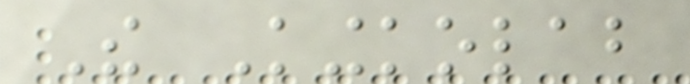The Kingkolab
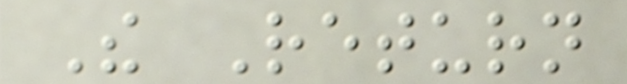The Return
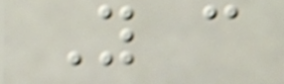You can
